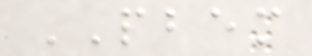PBEM
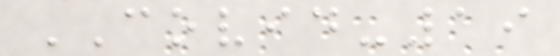COVID-19
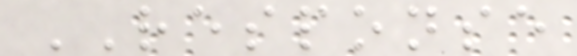RESPONSE
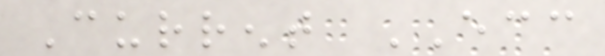Current ECC
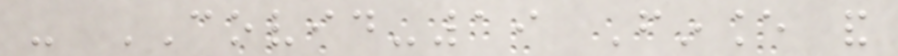- COVID-19 Finance and
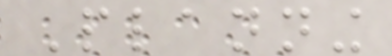Planning
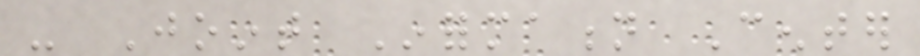- Joint Information Center
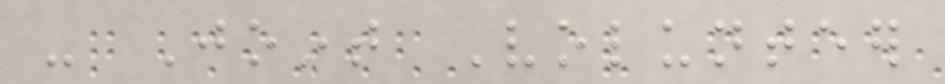- Joint Volunteer
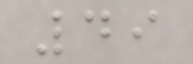49
